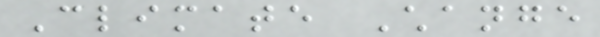Climate Change
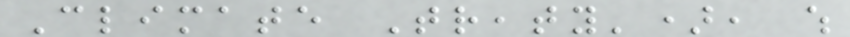Climate Treaty'), which
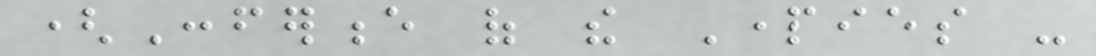(Conference of the Parties -
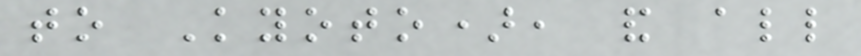to Kyoto), and all
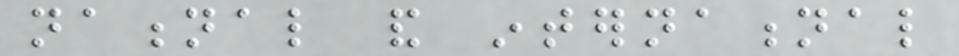national and international
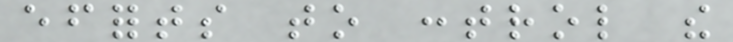efforts to control the
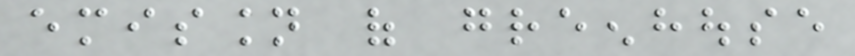emission of greenhouse
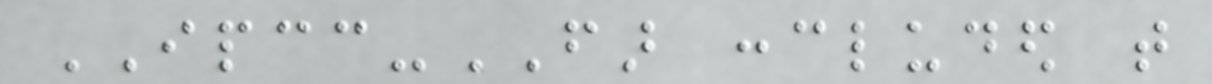IPCC-FAR concluded that
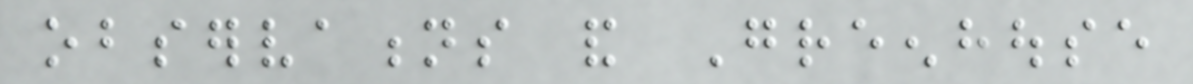observations and Greenhouse
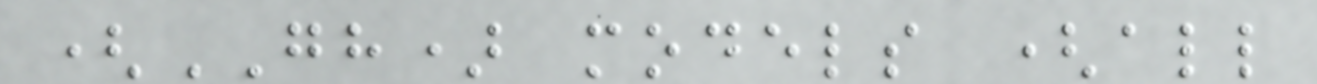(GH) models (all
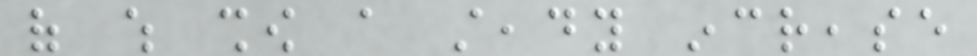of which show a steady increase
